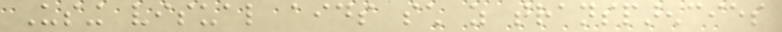Using visual aids such as transparencies
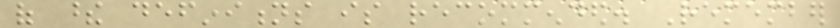of these definitions is recommended. Remember
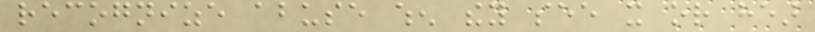recognize abuse when they see it or hear
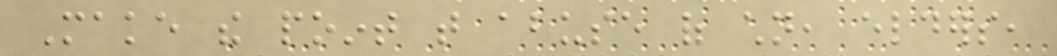Make the point that abuse of children, elders,
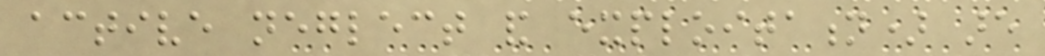active neglect and exploitation) are
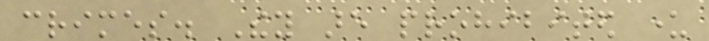crimes. They are prohibited under
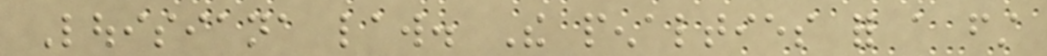Louisiana law. The penalties for a first
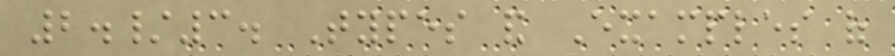2./3. Types and Examples of
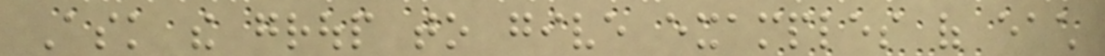Ask the group to give examples of each
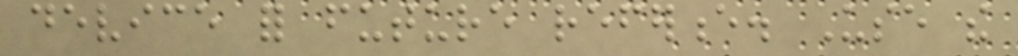device for future reference. Use the
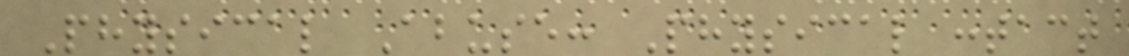Physical Abuse: Physical contact
